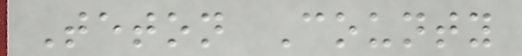Teton County
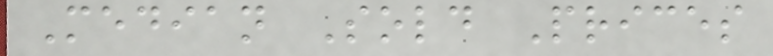Median Sold Prices
